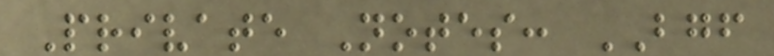Private Notes: BGF
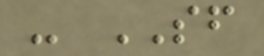- SF
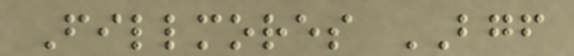Fillmores BGF
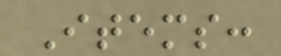Items:
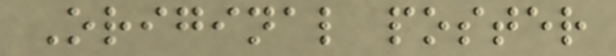Original poster
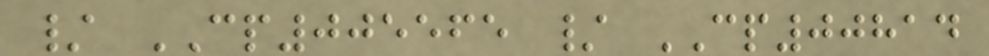/ CP005565 / CP00814
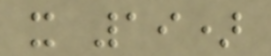x 19)
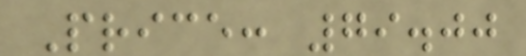Price: 79.00
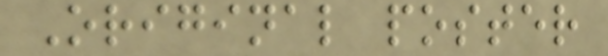Original poster
